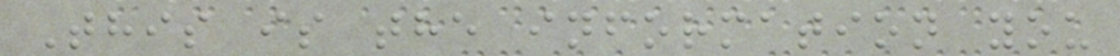This is the information you
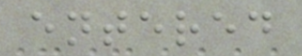entered
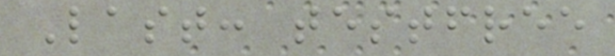Last: testfree
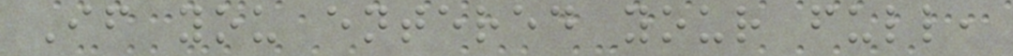If you entered your full,
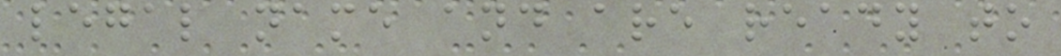legal name and are ready to
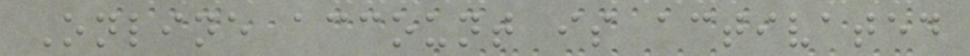Online account is activated
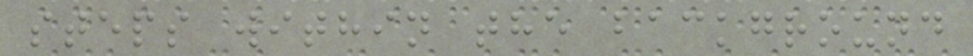steps within the background
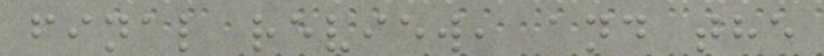final review, and the
